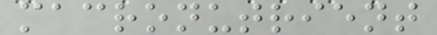macronutrient
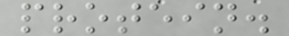protein.
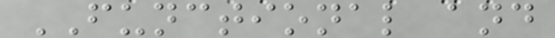FUNCTIONAL and
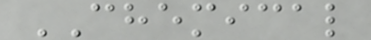CHEMICAL
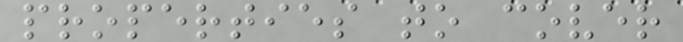properties to cover
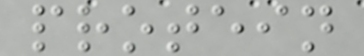protein
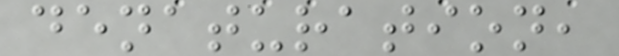denaturation,
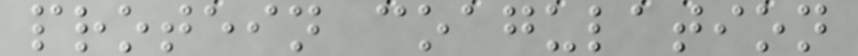protein coagulation
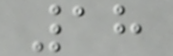18
